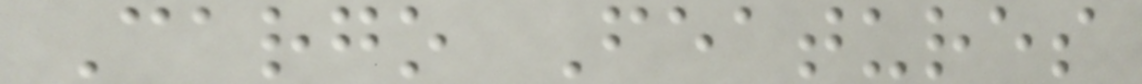Cargo Features
